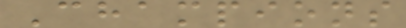Champions
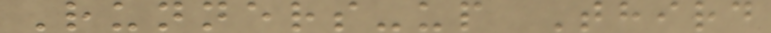Runners-up Third
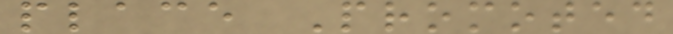place Promoted
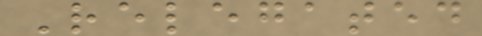Relegated
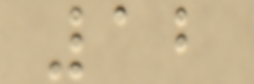12
